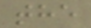the
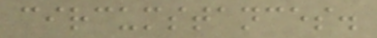circumstances.
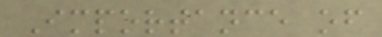Importance of
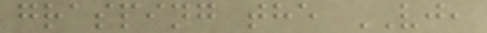grasping the VJ,
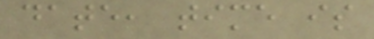date, time is
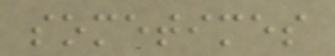sometimes
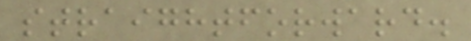straightforward.
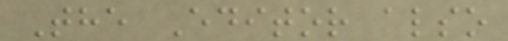The Editor also
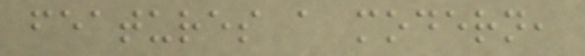features a modern,
